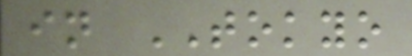in TOKYO
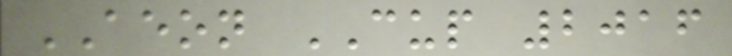AEON CUP 2016
